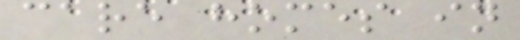care homes in
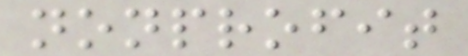nonprofit
